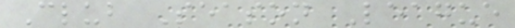Club Season League
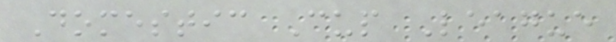Domestic Cup League
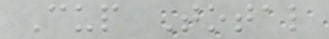Cup Total
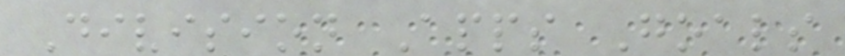Division Apps Goals
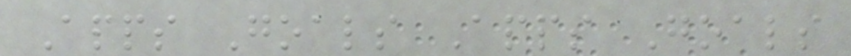Apps Goals Apps Goals
